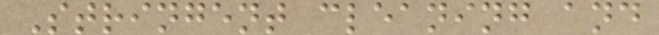Stringent cleaning and
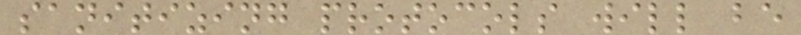sanitizing protocols will be
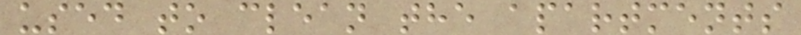used to clean the apartments
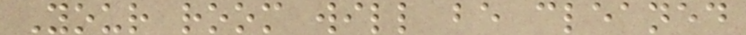Your room will be cleaned
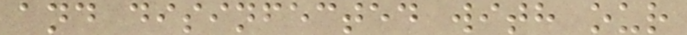and disinfected with our
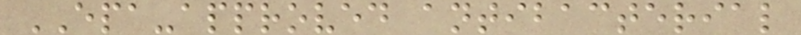EPA-approved antibacterial
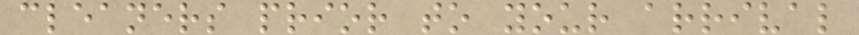cleaners prior to your arrival
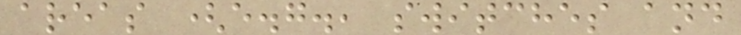areas (e.g., switches and
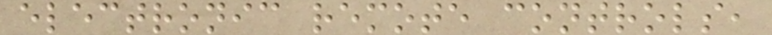electronic remote controls,
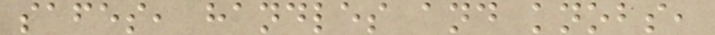safes, handles and knobs,
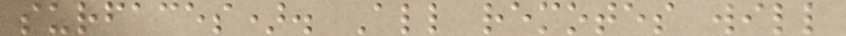surfaces). All remotes will
